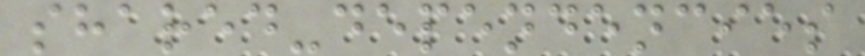shared-dependencies
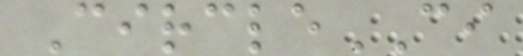CircleCI
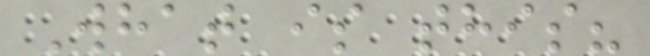What is this?
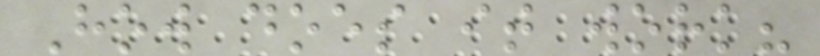How does it work?
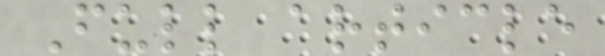Full article
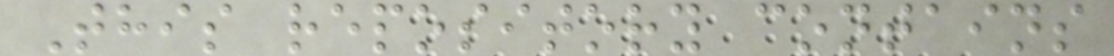This repository contains
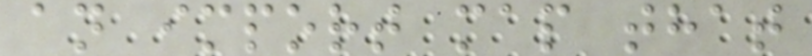an import map that
